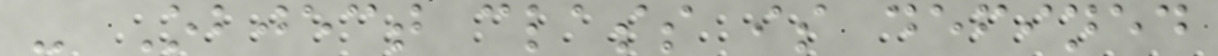- Object class is defined
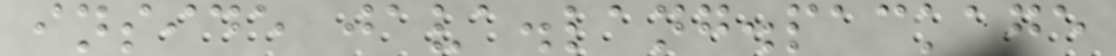inside java.lang.package
